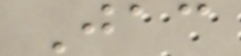Jac
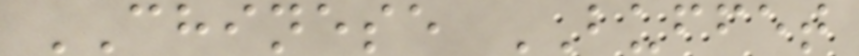CHINESE BUFFET
